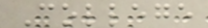College
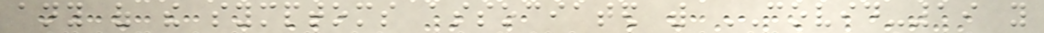any of the symptoms associated with COVID-19 you
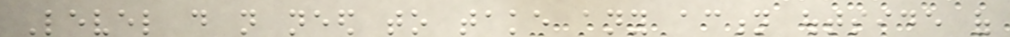Level do not need to take any action outside of
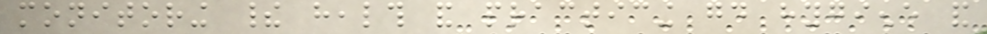monitoring their health and practicing good hygiene and
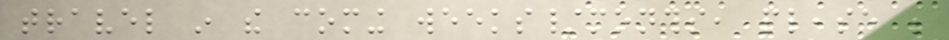travel in the coming weeks/months, please be
